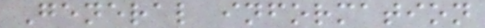General information
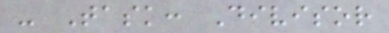- Task: Divisor
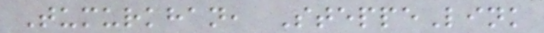Tumurkhan, SteppeLink
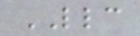LLC
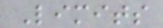Limits
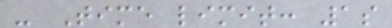- Time limit: 1s
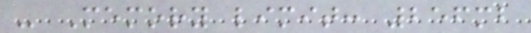- Memory limit: 256mb
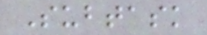Subtask
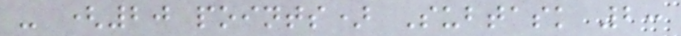- (20 points) Subtask 2:
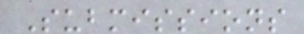Submissions
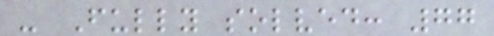- Fully solved: 77
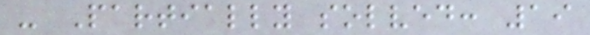- Partially solved: 19
